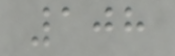108
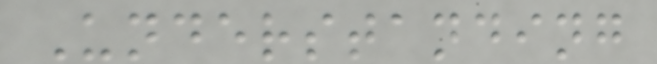Understanding
